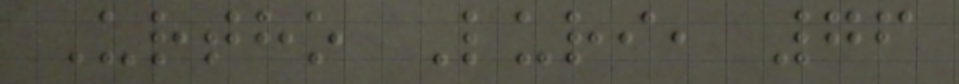Urtho Luri, 76
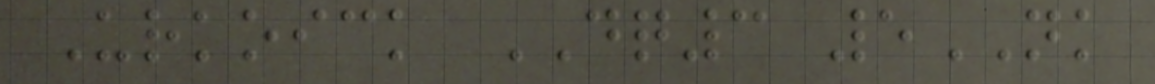Urkoick DQ3 5NK
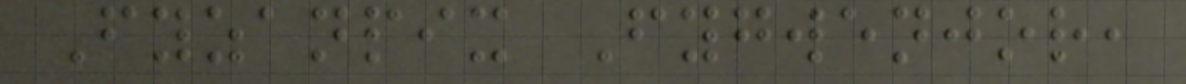Fyzanpix Fygwenjor,
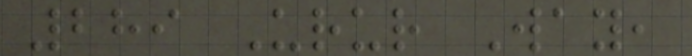289 Urur Way,
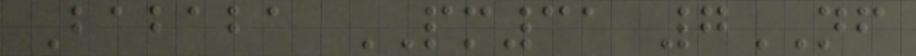Bababa PM31 7NF
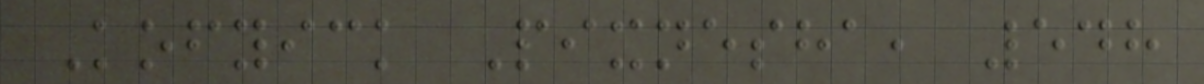Kofyick Pixnesha, 548
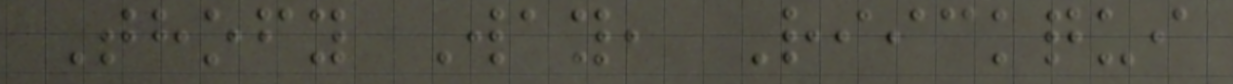Thofy Way, Riickqui
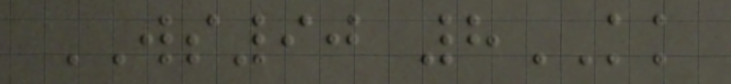WS90 8KK
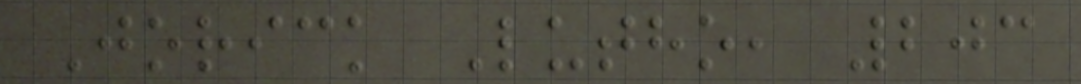Jorick Lutho, 203
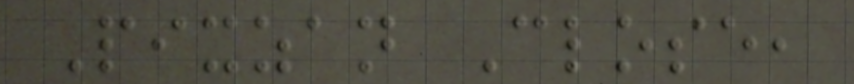Pixzan Close,
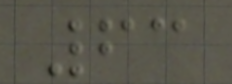63
